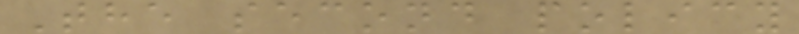The second policy
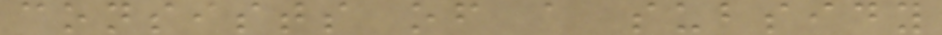consists of a subsidy
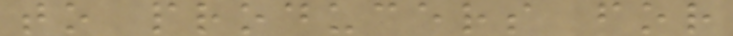to producers for
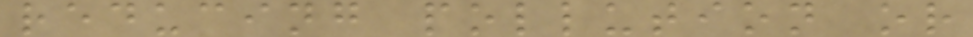reducing pollution or
